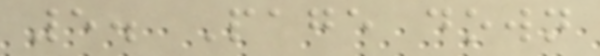5. Page down
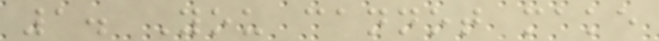1. You cannot make
